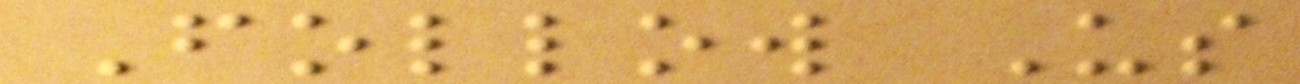Follow Us
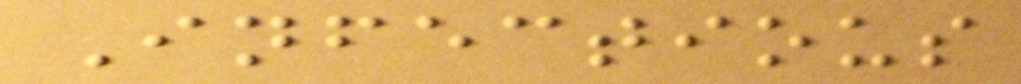Infectious
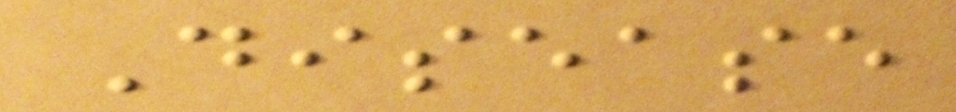Disease
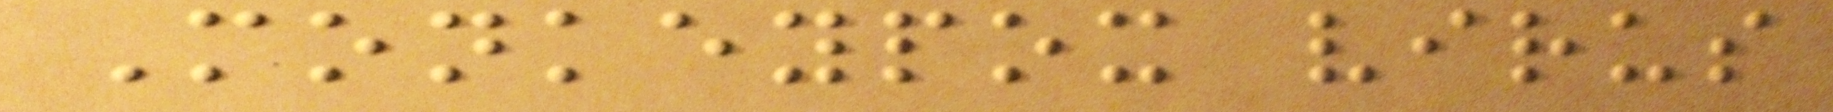Monkeypox virus
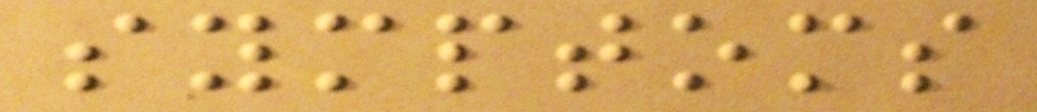symptoms
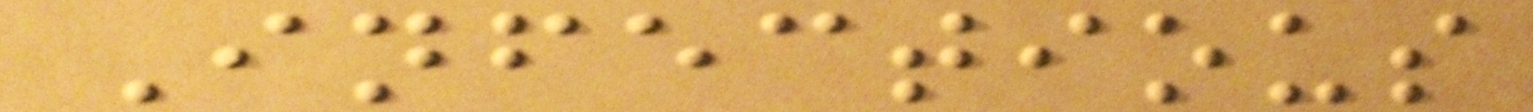Infectious
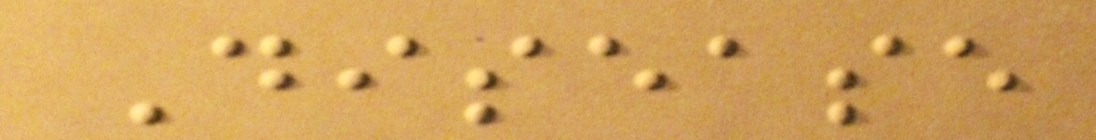Disease
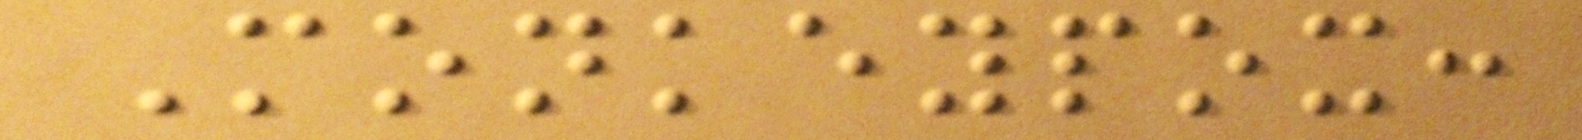Monkeypox:
